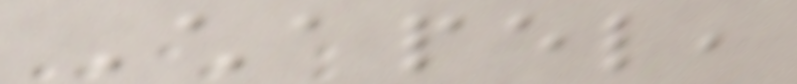Chapel,
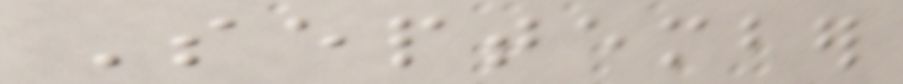September
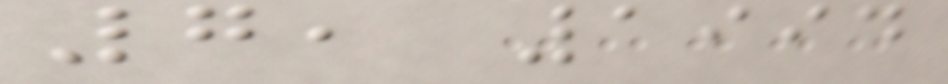7, 1994
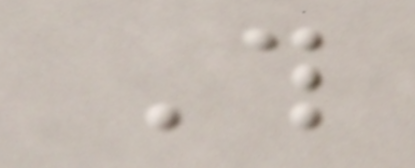This
